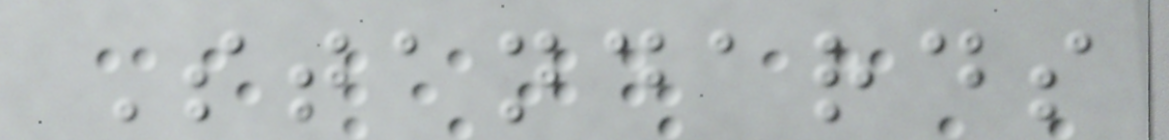Standards
